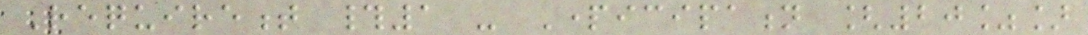Requirement #1 - Participation [20%]
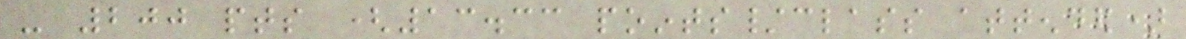- 200 pts (13.33 points/class attended)
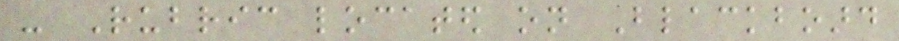- Rubric located on Blackboard
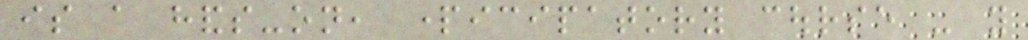is a hands-on, participatory course - you
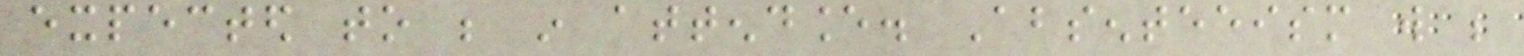expected to be in attendance. Absenteeism will be
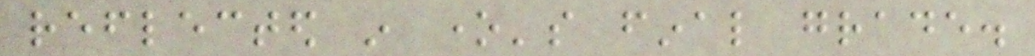reflected in one's final grade.
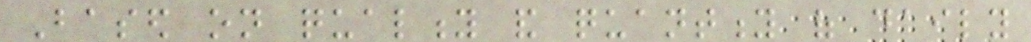Based on quality and quantity of daily
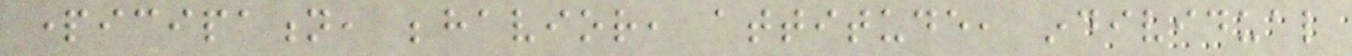participation, behavior, attitude, individual
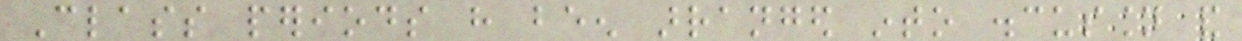Class periods have been arranged into discussion and
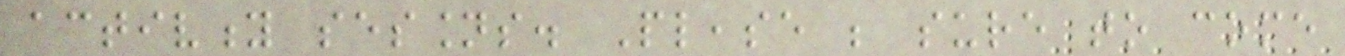activity sessions. Please be sure to come
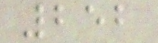252
